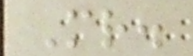Mr.
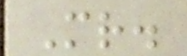Mr.
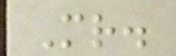Mr.
